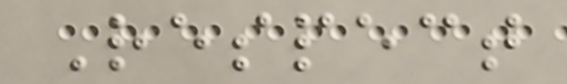Respect
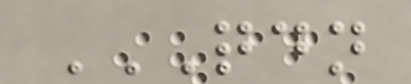QDN
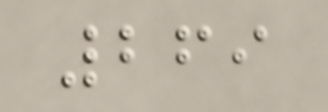269
